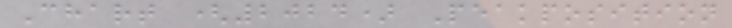Chart (2024) Peakposition
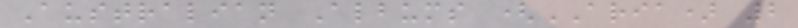Australian Albums (ARIA) 2
